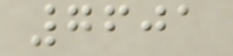7601
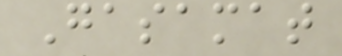Gasamat
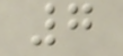7
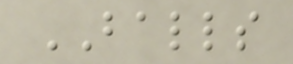BALLS
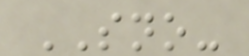SNO-
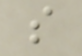s
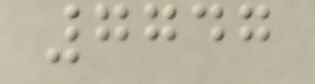7747
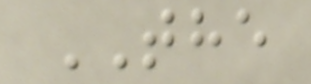THE
